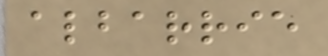albarrie
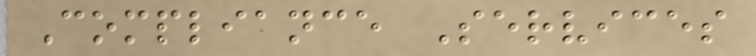Compliance Services
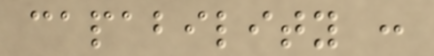capability :
